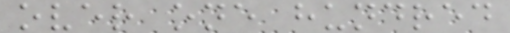over one hundred
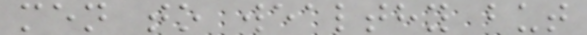men to wealthy but
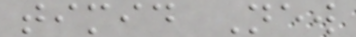timid New
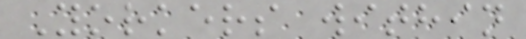Yorkers within
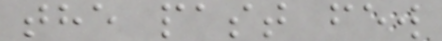the past few
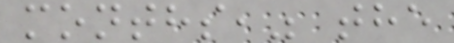months," the
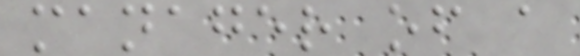manager of a
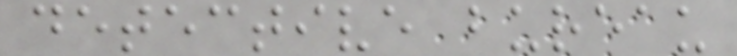detective bureau
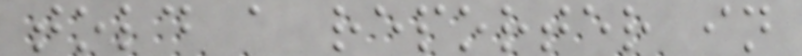told a reporter in
